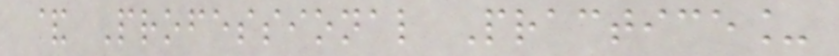& Professional Practice_
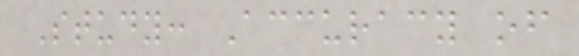Study: Accuracy of
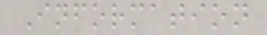Information
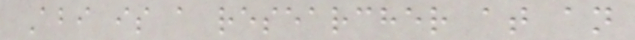Abi is a researcher at an
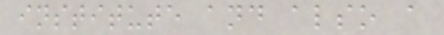institute and also a
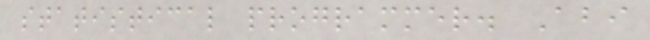statistical programmer. Abi
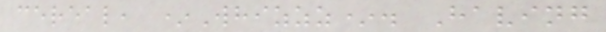cereal, *Whizzz*. Having
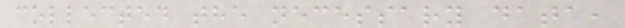collected the necessary data,
